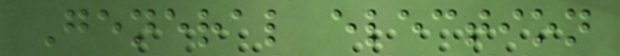General election
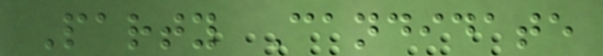Party Candidate
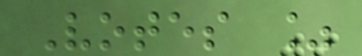Votes %
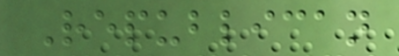Republican
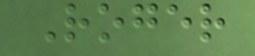Roger
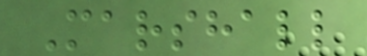Marshall
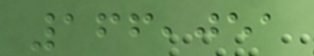166,051
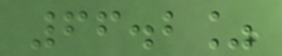66.2%
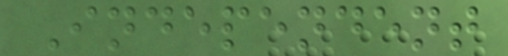Independent
